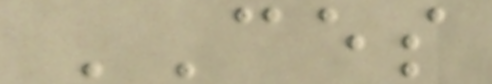CES
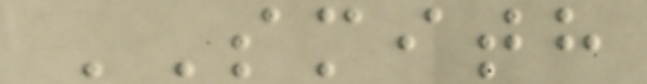SMITH
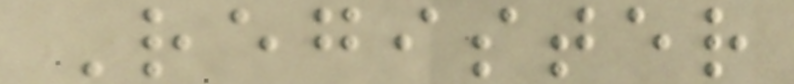Register
